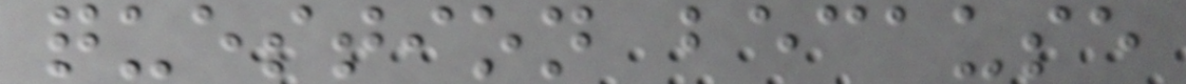question because
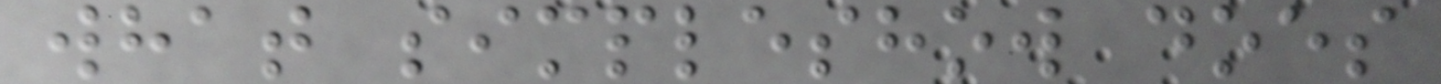what simpleshow does
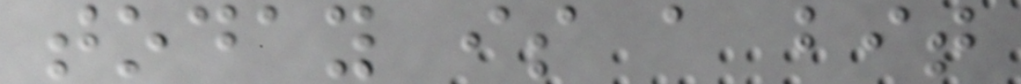today is a bit
